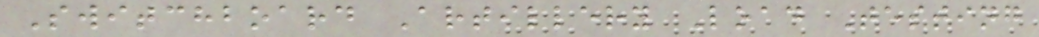Switchboard Artillery Load Testing
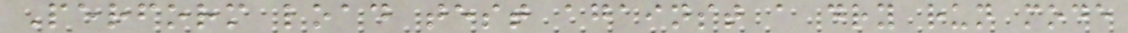Perform load test against a dry run mode
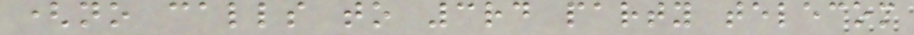(no calls to 3rd party telecom
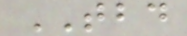TBD
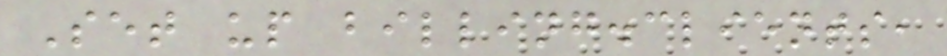Set up billing.clients,
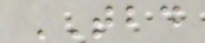TBD
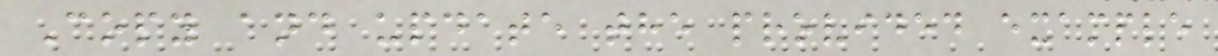Copy and update the provided example
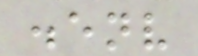.env
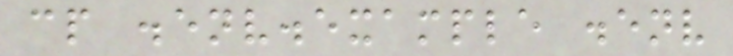cp .env.example .env
